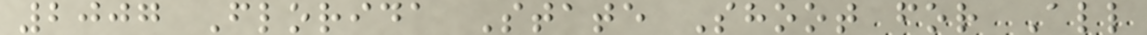2007 Florida State Shoot for All
